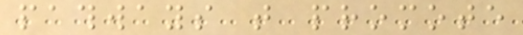pathways that promote
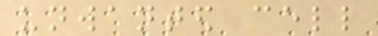unwanted cell
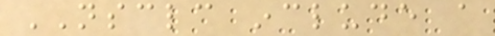NSCLC include a
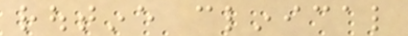routine clinical
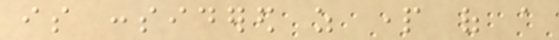is considered as part of a
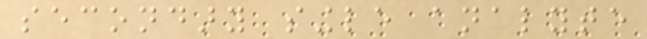secondary single analyte
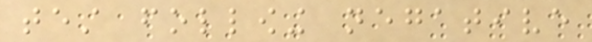test following negative
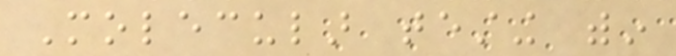Molecular testing within
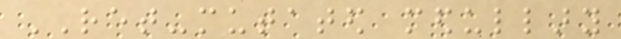RET-mutated medullary
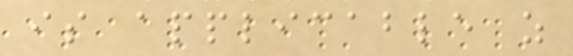is applicable as
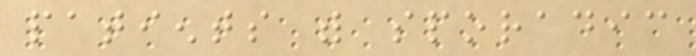patients with sporadic
